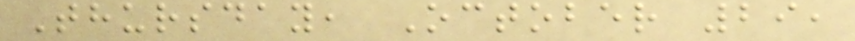Thursday, October 29,
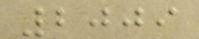2009
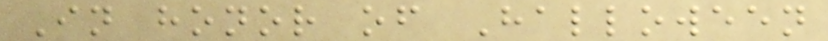In honor of Halloween
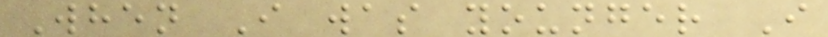When I was younger I
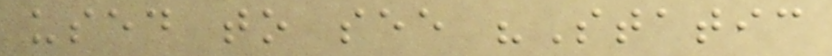used to see "Static
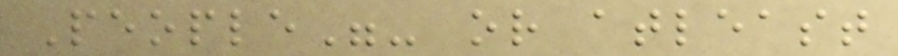People"- or atleast
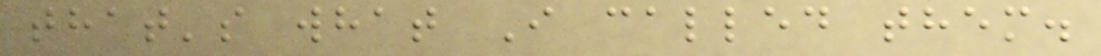that's what I called them.
